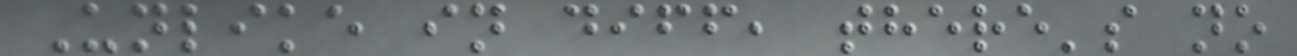Unlike in diff, there's no
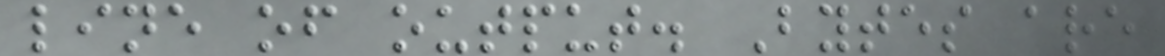line of output. Bytes are
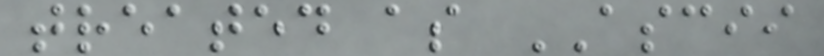treated as ASCII
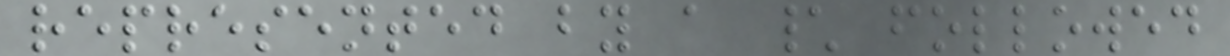represented by a \ followed
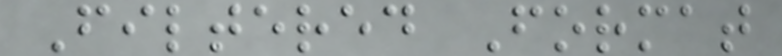Filtered Format
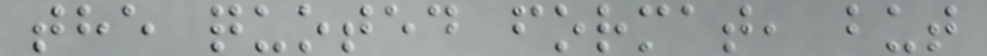the quoted format, but
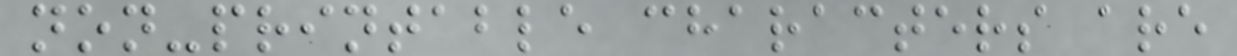non-printable characters are
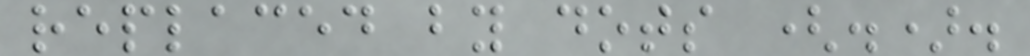replaced by dots (.).
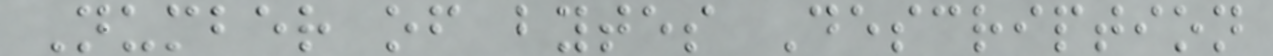Number of bytes Description
